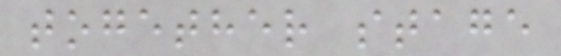together stage
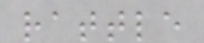rattle
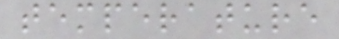temperature
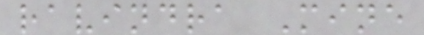ravindra Mine
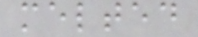melted
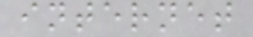internet
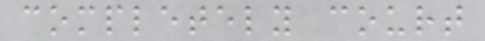completely court
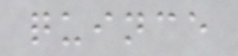quince
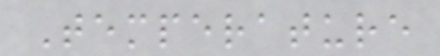Temperature
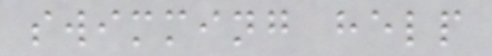swimming help
